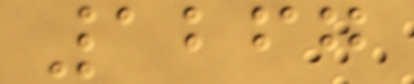1267
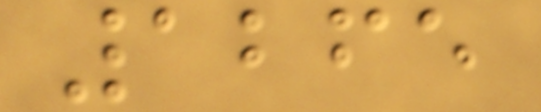1265
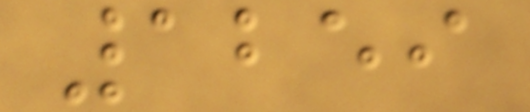1259
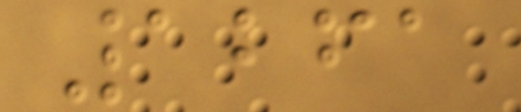1261
